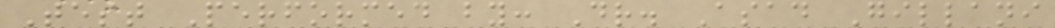Test Performed by: Dr. Asad Gillani
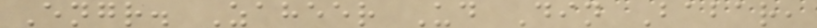Engr. Zaheer Ud Din Babar,
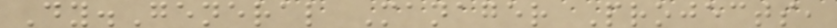Dy.General Manager Projects,
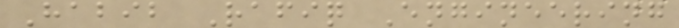Habib Rafiq Engineering
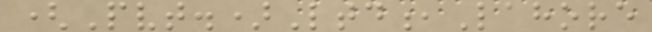(Pvt.)Ltd,Lahore
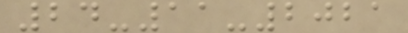24-11-2021
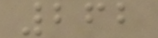262
